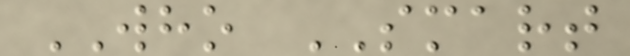WHO SMART
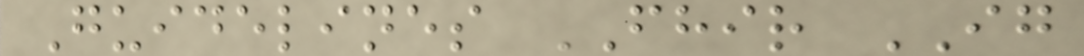Guidelines FHIR IG
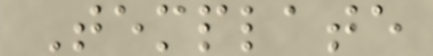Template
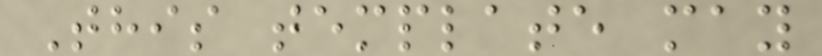This template may
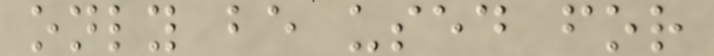only be used for
